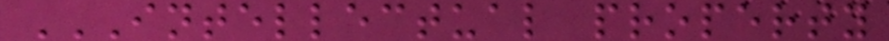INTELLECTUAL PROPERTY
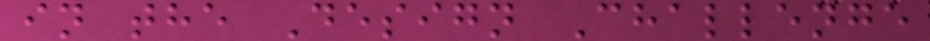in the Design Challenge
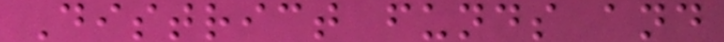District funds and
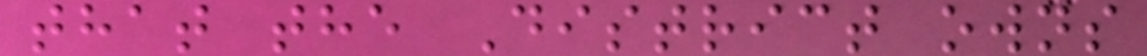that the District owns
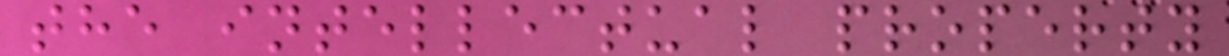the intellectual property
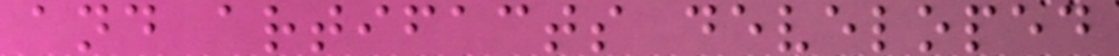and artifacts developed
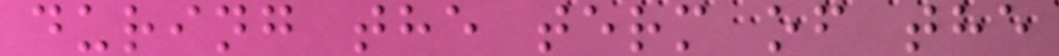during the term of the
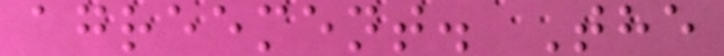agreement. The
